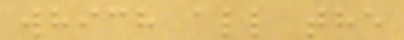which all the
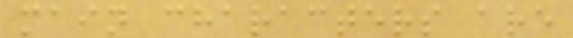main characters are
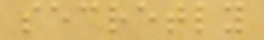secretly
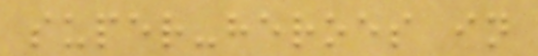super-heroes in
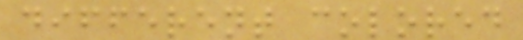different colored
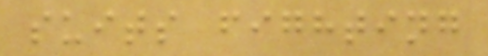suits fighting
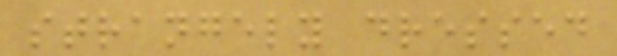strangely dressed
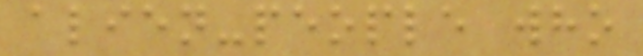alien-people who
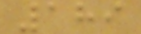189
